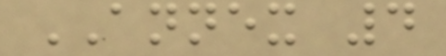ANNEX 4
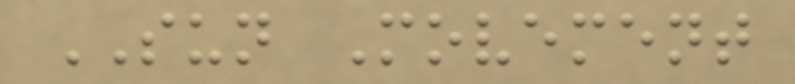SUN Movement
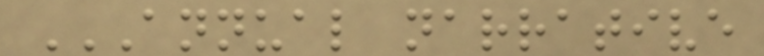ANNUAL NARRATIVE
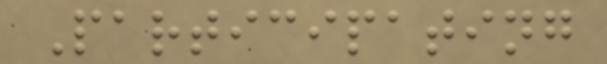Participating
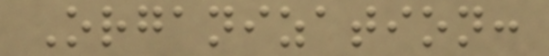Organization:
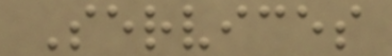Services
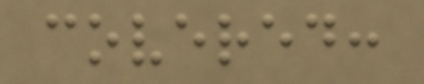covered:
